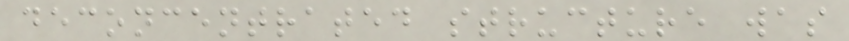deconcentrated structure was
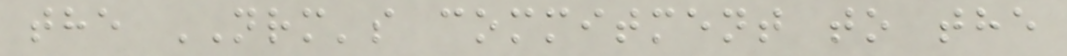the NRM's commitment to the
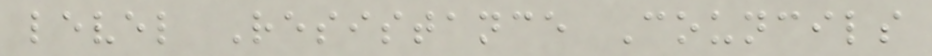level Resistance Councils
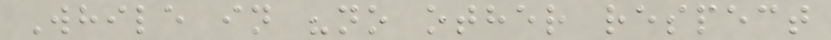While in "no other respect
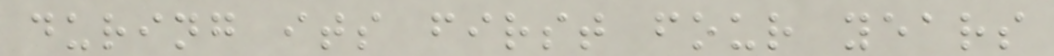during its first four years
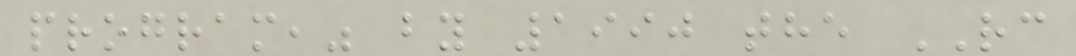program," by 1990 the RC
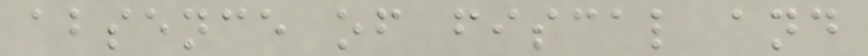absence of fiscal and
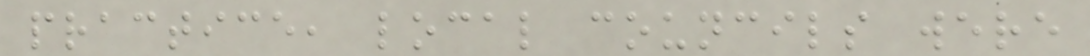practice, local councils were
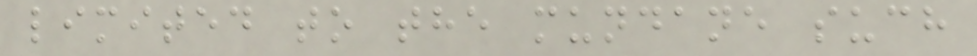limited to the mundane such
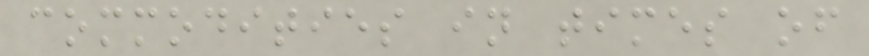commodities in times of
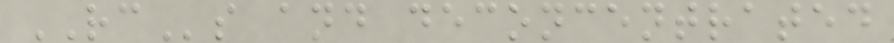RCs and deconcentrated
